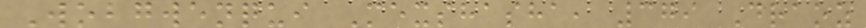Wobgwenqui Mexshasha, 379 Draoz
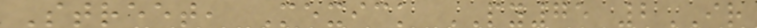Street, Mexick PY75 2IR
